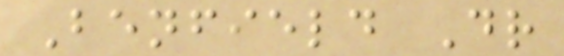Benfield Dr
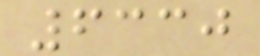6330
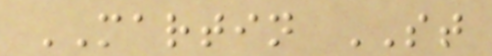MARTIN ST
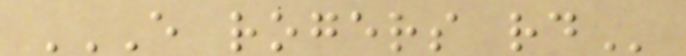E ROGERS RD
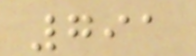791
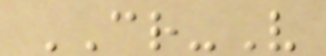CR-V
